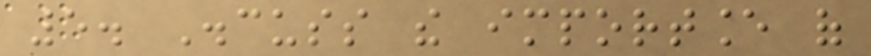5. Discuss the importance of
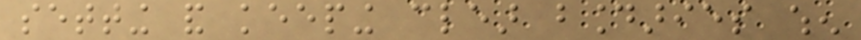setting and keeping clear boundaries when
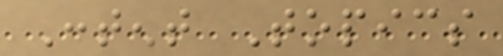Content Topics
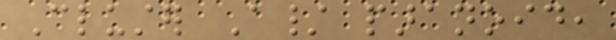Cluster A/ paranoid,
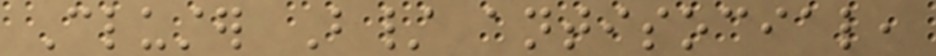Cluster B/ antisocial,
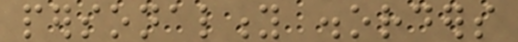personality disorders
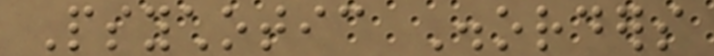Psychotic Disorders
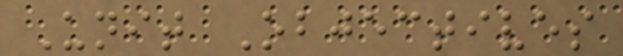Unit Objectives
